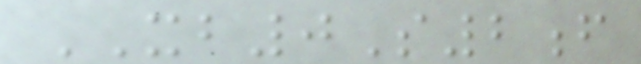XB0S2f
